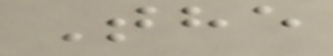The
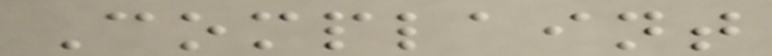Complaint
